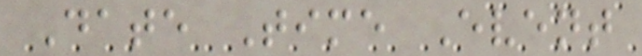Date Time Event
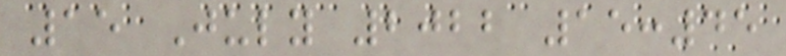15 July 2022 15:45
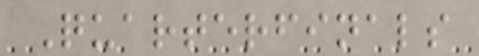Quarterfinals
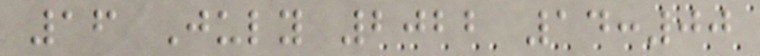16 July 2022 14:00
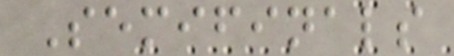Semifinals
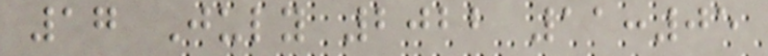17 July 2022 11:05
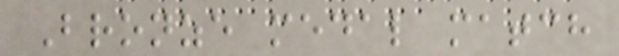Bronze medal match
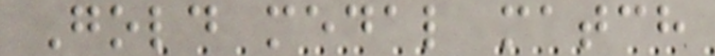Gold medal match
